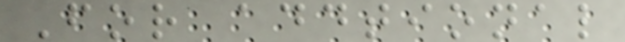For addtional
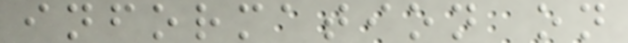information on
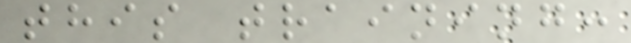this training:
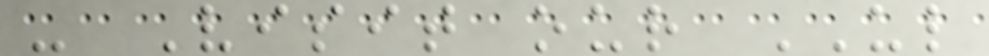- Visit our UL
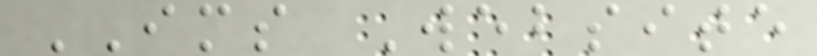IMS Website
